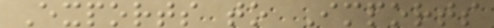Exports to Imports
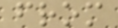from
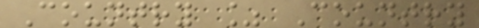Country % Country
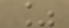%
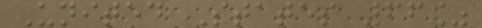United States 66%
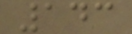143
